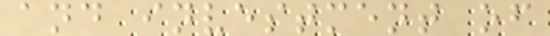and investment of
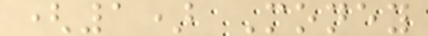(1) Money
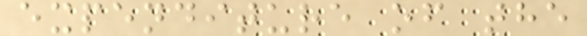expenditure of the
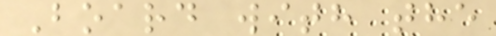Board with the
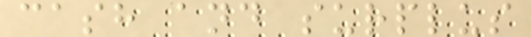cash and surplus
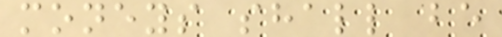moneys shall be
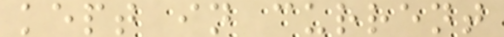kept in current
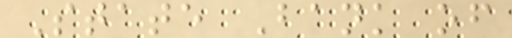State Bank of
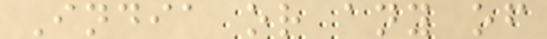India or any of
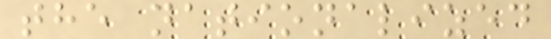the nationalized
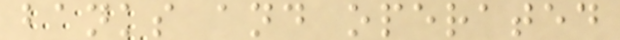banks and operated
